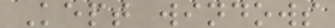Kept windows
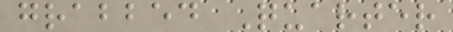grabbed Quarter
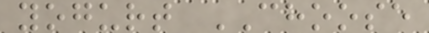yogurt CHOOSE
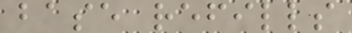base refills
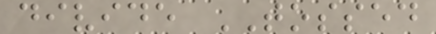divide TOSSED
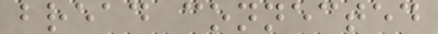bread connected
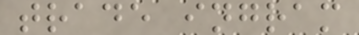trade ingram
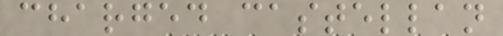charged castellan
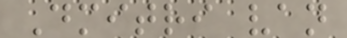Dmitri van
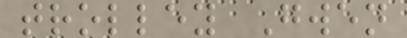trolley Gwen
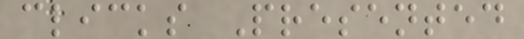clicks Presented
